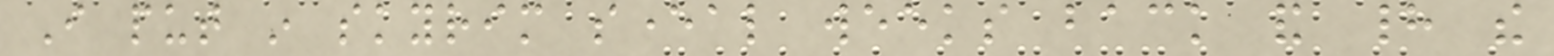I put in skyrim several weeks back and had the
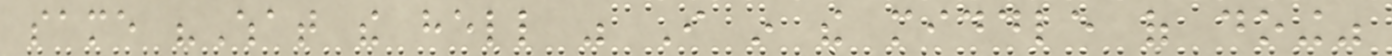same "What the hell was I in the middle of doing"
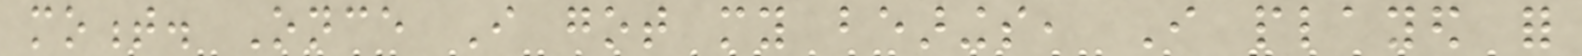moment. Once I got my bearings, I played for
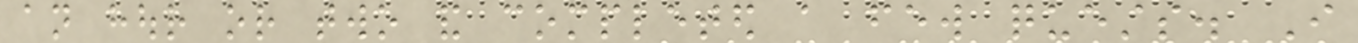an hour or two and completed a few quests. I
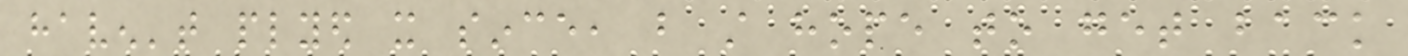haven't plyed it since, but still hope to get back
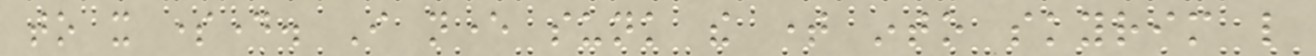to it someday. I never sunk the time into skyrim like
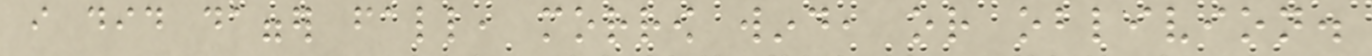i did dagger fall, morrow wind, or oblivion.
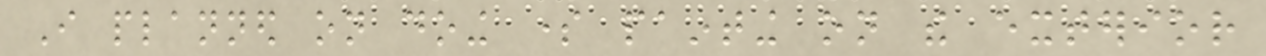I planned on doing some painting on the exterior
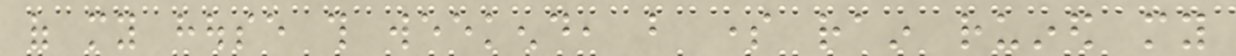of my house this weekend, but some rain ruined my
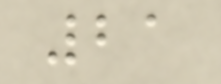21
